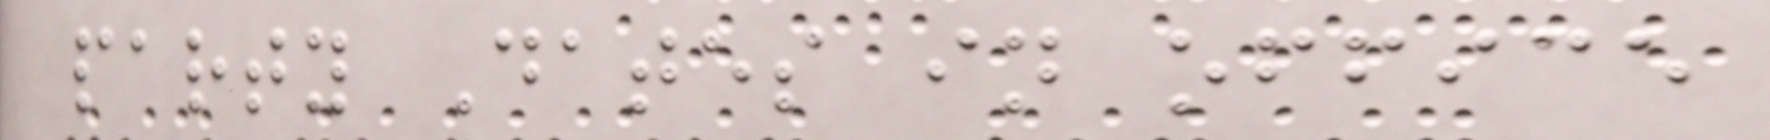party Dates in office
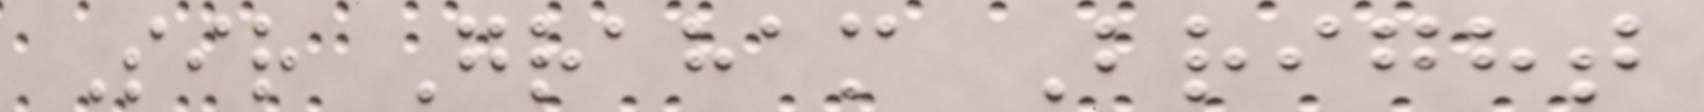Sir Graham Bright
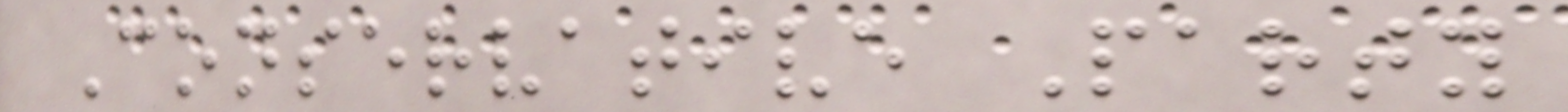Conservative Party
